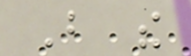But the
